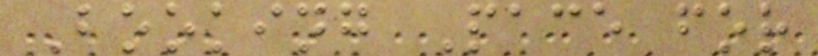Booking Pace for
